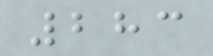283
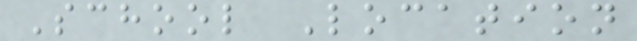School Location
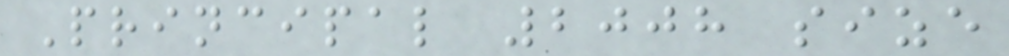Principal 2008 size
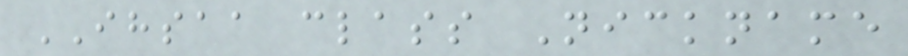IHSAA class Nickname
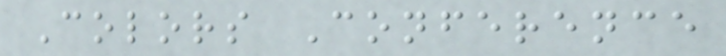Colors Conference
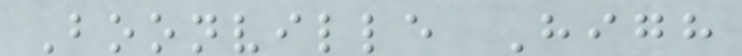Boonville High
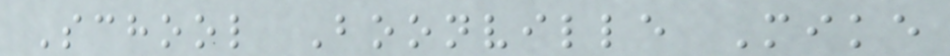School Boonville Mike
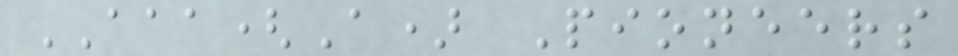AAA(A) Pioneers
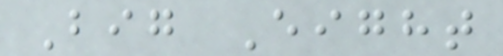Big Eight
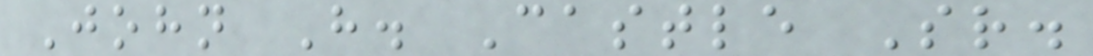John H. Castle Sr.
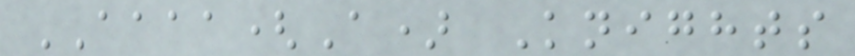AAAA(A) Knights
